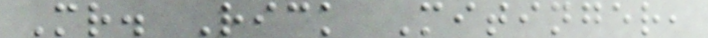Mr. Rick Mitinger,
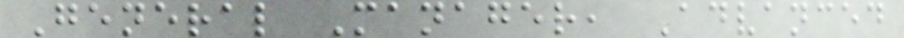General Manager, Advanced
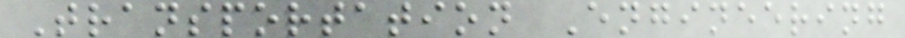Transportation Engineering
